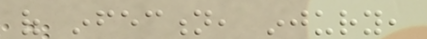of infection, injury,
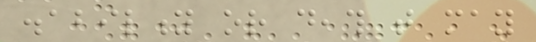disability or death that may
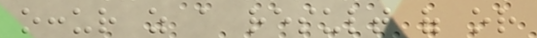occur as a result of or
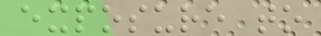exposure to
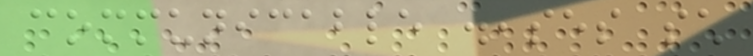communicable diseases such
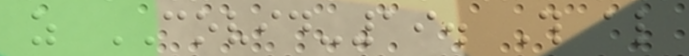as COVID-19. This also
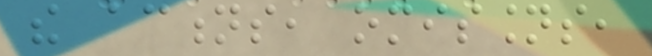the actions, omissions,
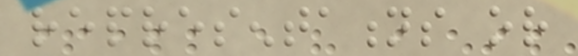representations or
